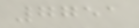7751
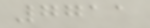7711
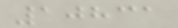10831
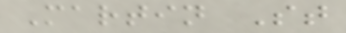Martin St
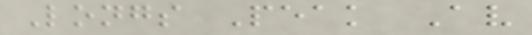Longs Peak Av
